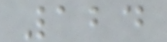124
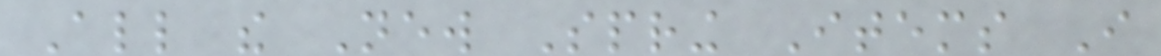All the New Spring Items I
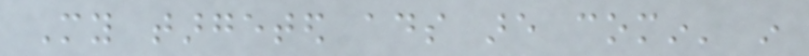My targeted ads are comin' in
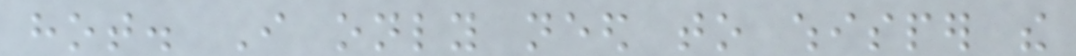hot. I only need to whisper the
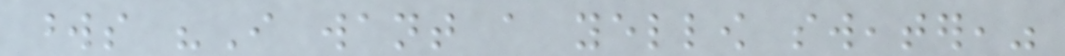words "I want a yellow sweater,"
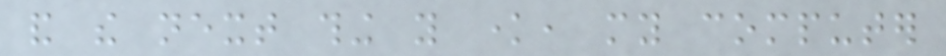and the next thing you know, my computer
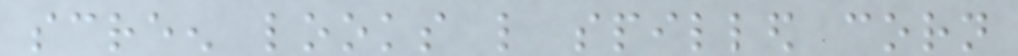screen looks like spilled corn
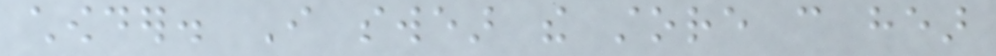chowder. I swear the store can hear
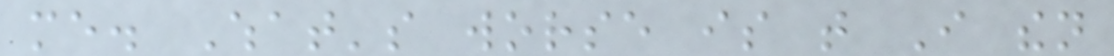me. What's worse is that I then
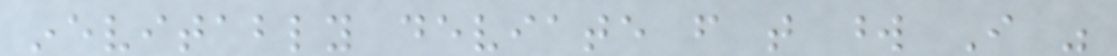inevitably deviate from that word I was
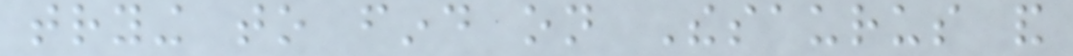trying to find on Thesaurus and
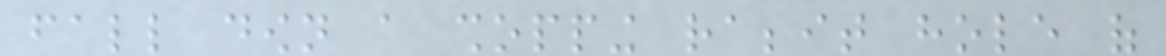fall down a shopping rabbit hole of
